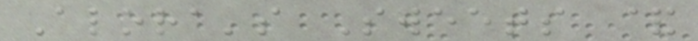Alora's Sweets &
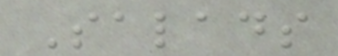Salads
